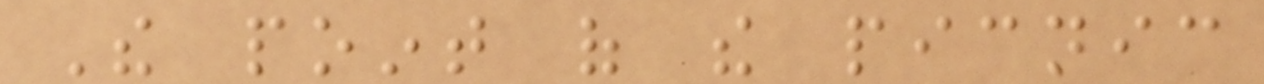The point of the picnic
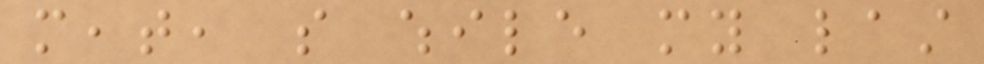meat, so while my last
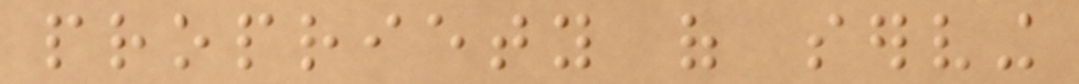propriety of serving
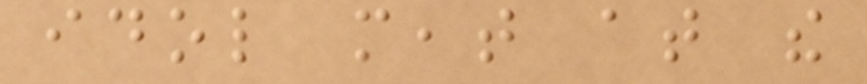idol meat at the
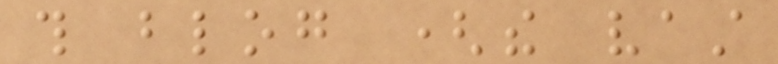this blog (the vast
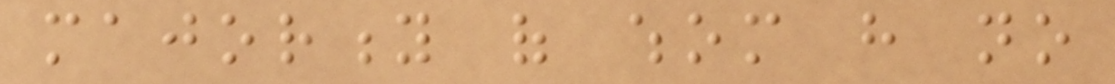majority of whom have no
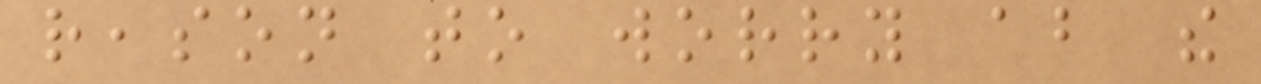reason to worry about the
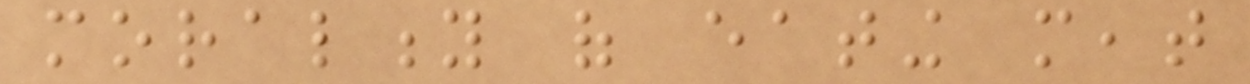morality of eating meat
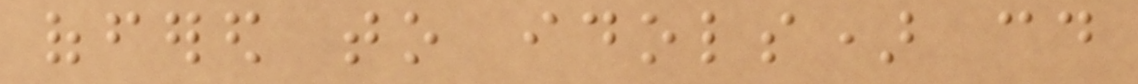offered to idols) could
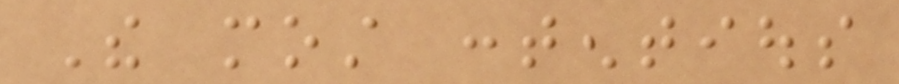The most contentious
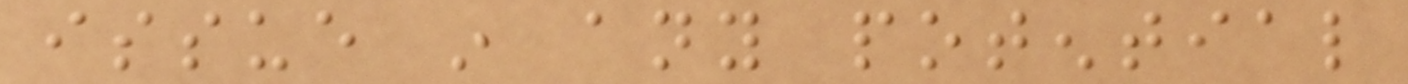issue in any potential
